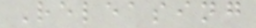Releasing
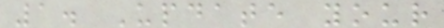1. Update your
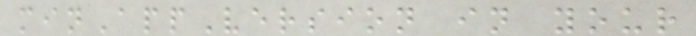minAppVersion in your
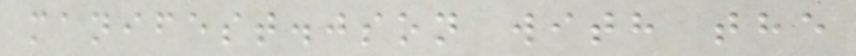manifest.json with the
